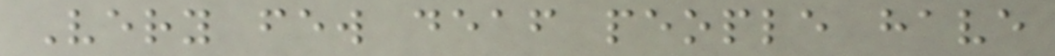Very few deaf people have
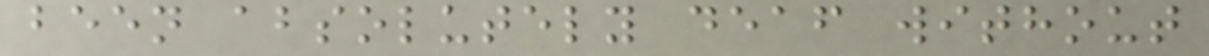been absolutely deaf without
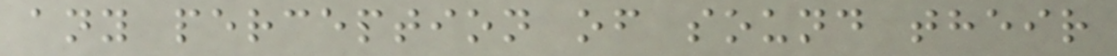any perception of sound their
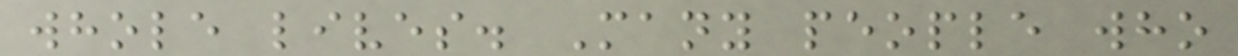whole lives. Many people who
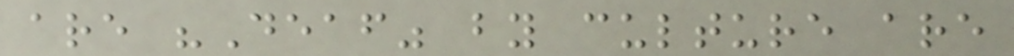are "Deaf" by culture are
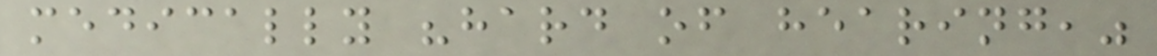medically "hard of hearing,"
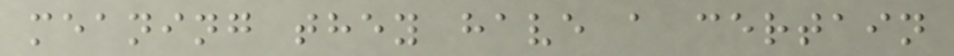meaning they have a certain
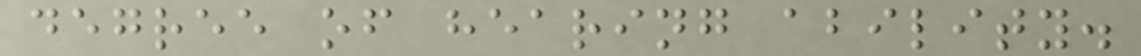degree of hearing ability.
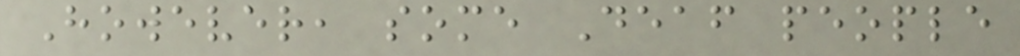However, some Deaf people
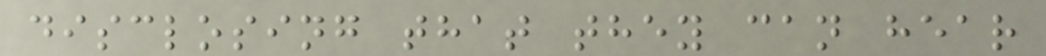disclosing that they can hear
